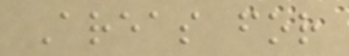Areas for
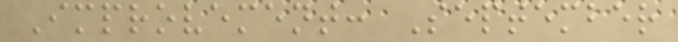Improvement: September
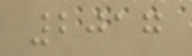2017
